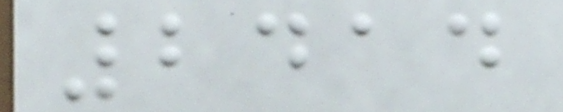2414
